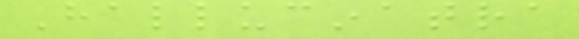Hallucinatra
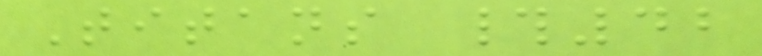Titans #42
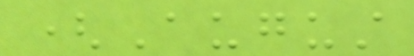(August
